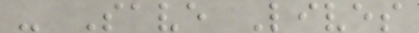- Save Lives
